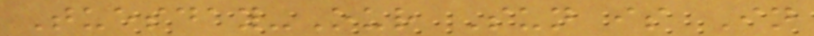Tuesday-Our Sun is In
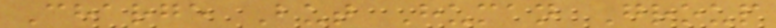Charge But Human Group
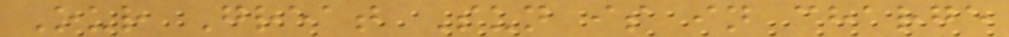Our Great Sun is in charge
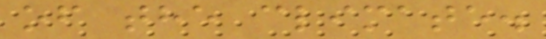of the climate.
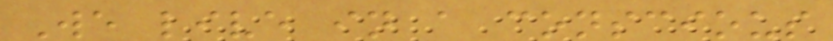We live in a conscious
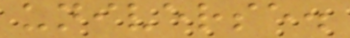universe.
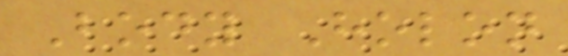Body Holon
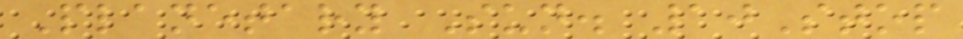Planetary Sun. 10Stop
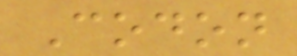Codon
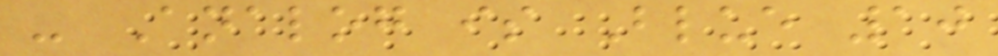- Analog is Blue 10
